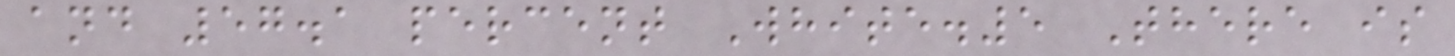and 57.1 percent White.5 There is
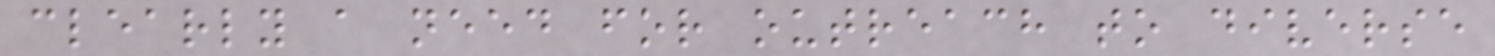clearly a need for outreach to diverse
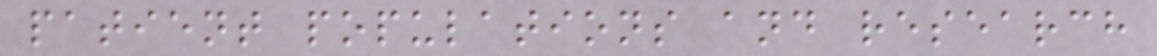patient populations and research
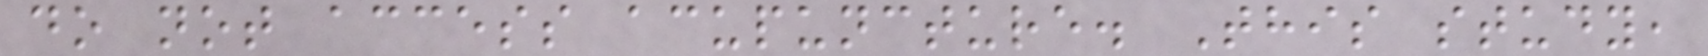do not access acupuncture. This study,
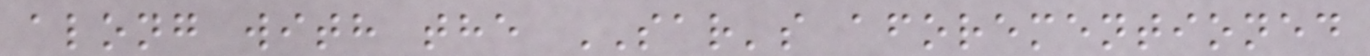along with the SAR's aforementioned
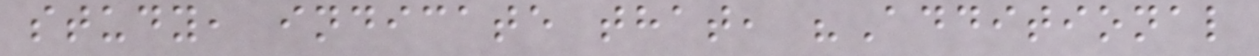study, indicate that, "Additional
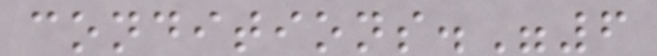conditions."6
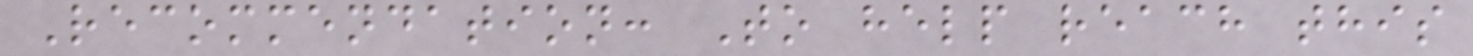Recommendation: To help reach this
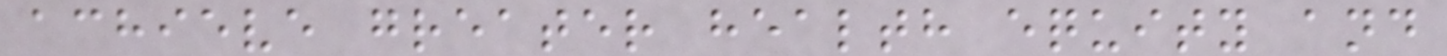achieve greater health equity and
